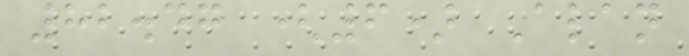82.47 (6) Alan
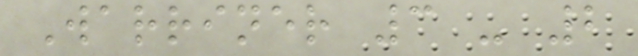Warriner 3 - 2
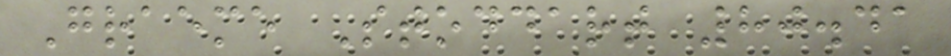Graeme Stoddart 80.41
